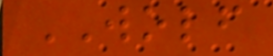WOLF
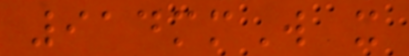914mmW x
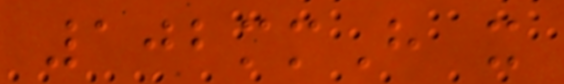102mmH x
